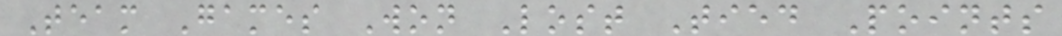Team Games Won Lost Tied Points
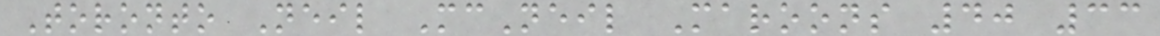Toronto Neil McNeil Maroons 40 33
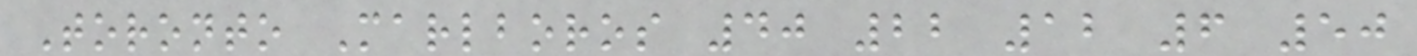Toronto Marlboros 40 22 12 6 50
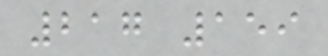217 159
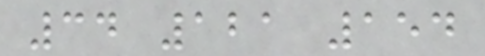34 121 154
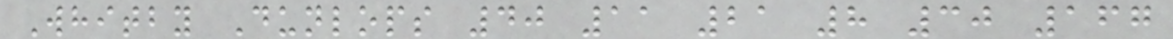Whitby Dunlops 40 11 21 8 30 167
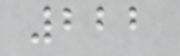222
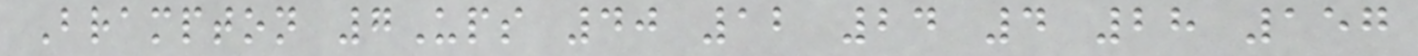Brampton 7Ups 40 12 24 4 28 157
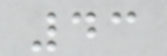43
